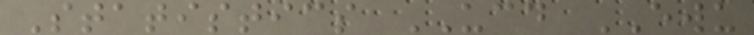Statistics UCD EWU
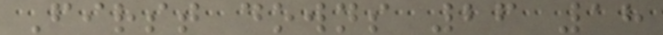First downs 26 18
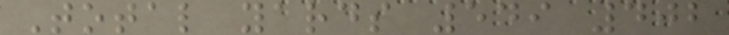Total yards 549 402
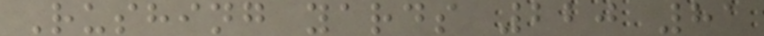Rushing yards 220 81
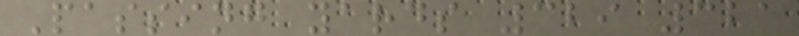Passing yards 329 321
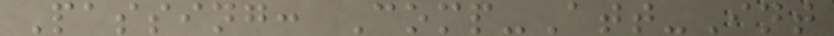Passing: Comp-Att-Int
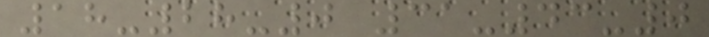18-28-0 31-43-0
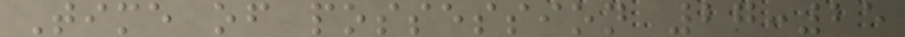Time of possession 27:25
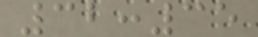32:35
